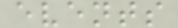events
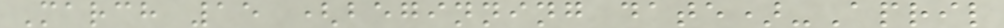March 15 (beginning date)-April
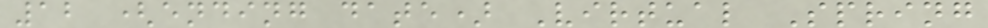12 (ending date) Virtual Spring
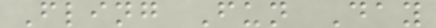Fling Fun Day
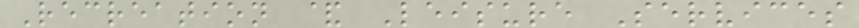Recreation & Leisure Services
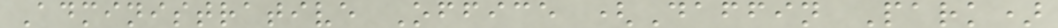Administrative Office (Daffin Park)
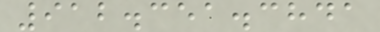912.351.3841
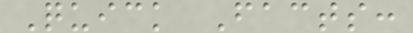Quick Facts:
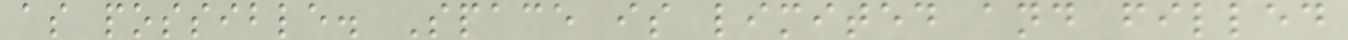as possible. Space is limited and filled
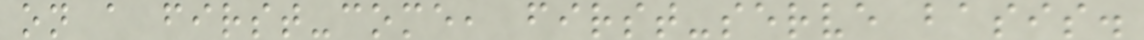on a first-come, first-serve basis.
